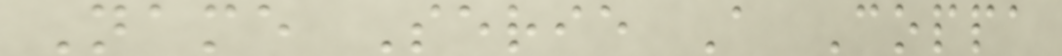Name Serie A Coppa
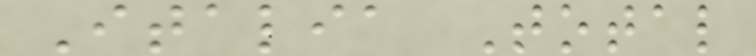Italia Total
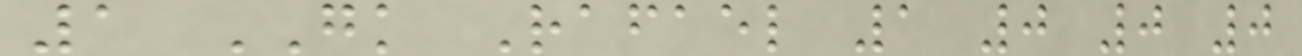1 GK Rafael 1 0 0 0
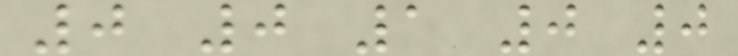0 0 1 0 0
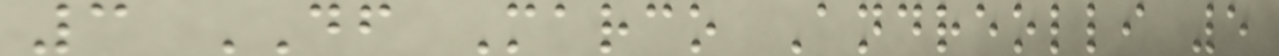3 DF Marco Andreolli 5
